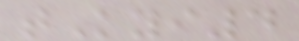tKyi4
